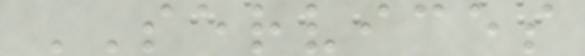SERVICES
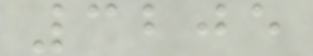3205
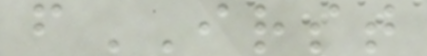fIRST
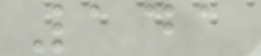141
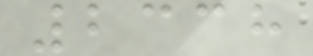2338
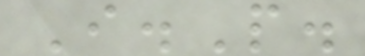I.P.
